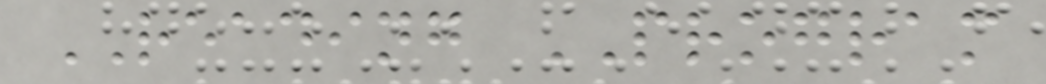READING PROGRAM
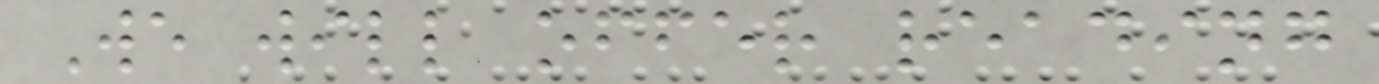We will offer reading
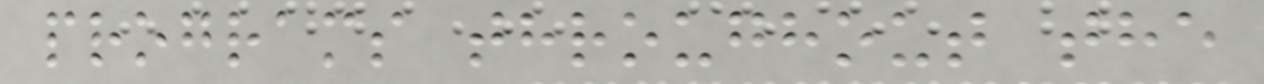programs throughout the
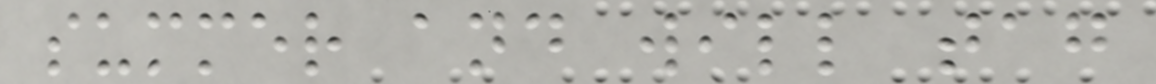summer and will tag
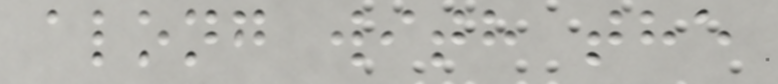along with the
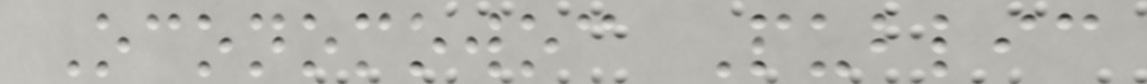Oconomowoc Public
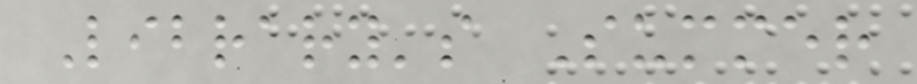Library's Summer
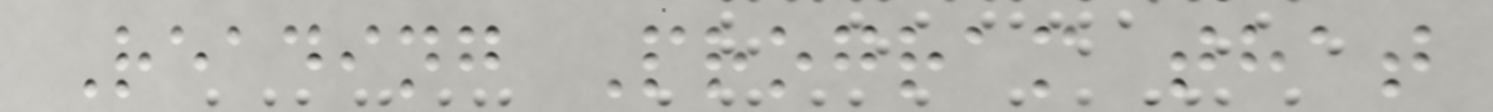Reading Program that
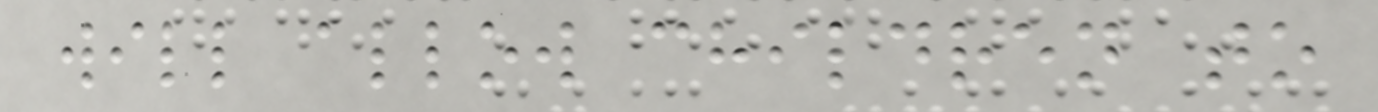will allow children to
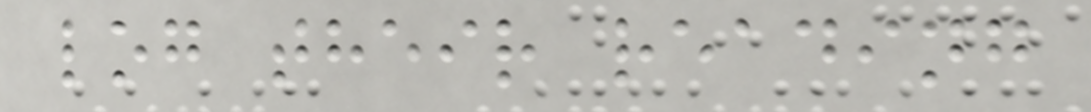log their reading
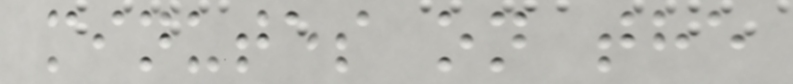minutes on the
